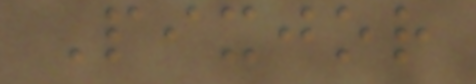Pixjor
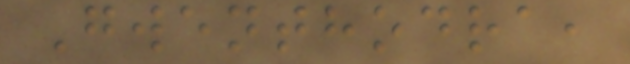Gwenthodra,
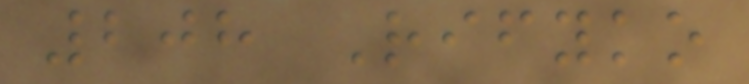208 Rifyko
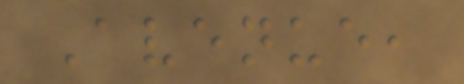Avenue,
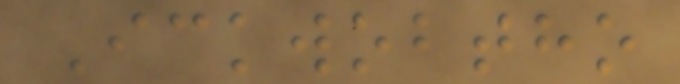Ickwobtho
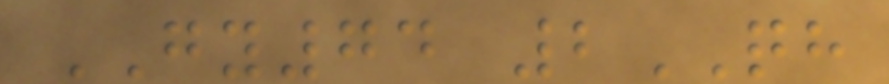GY74 2QH
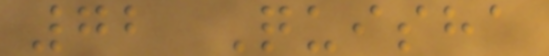72 Quisha
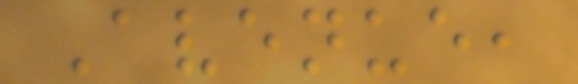Avenue,
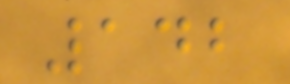142
